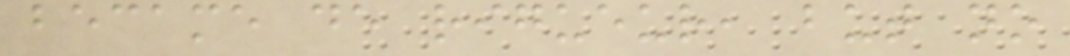became de rigueur, but no
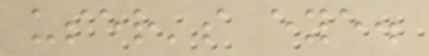user's eye.
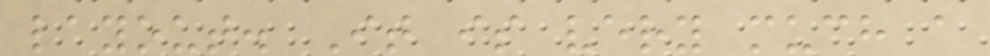layout. It is very much a
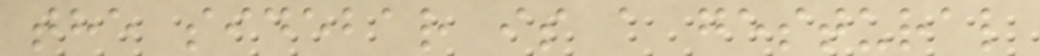the sidebar is a gestural
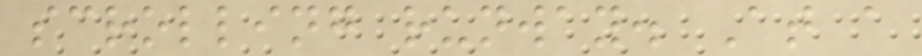scrolling runway. At a
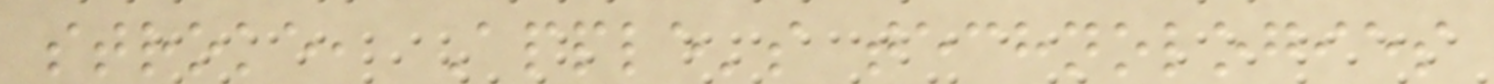stroke, Apple's technologies
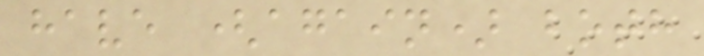have (again) both
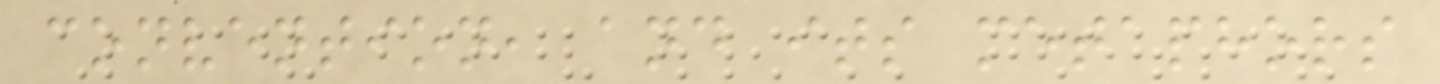convention, and its metaphors
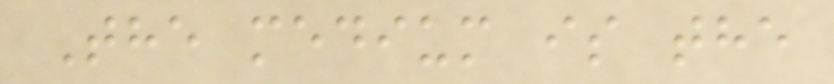The medium is the
